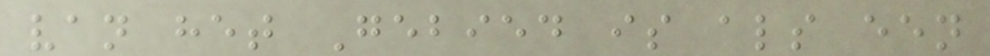van het Gebied is als een
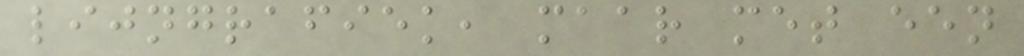lijngrafiek, maar met een
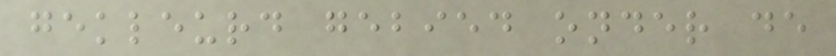gekleurd gebied onder de
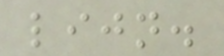lijn.
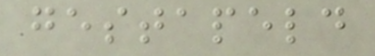gestapeld
